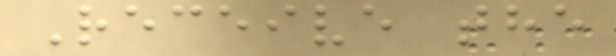Receive the
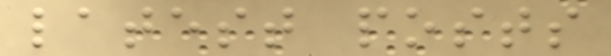latest posts
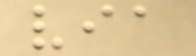via
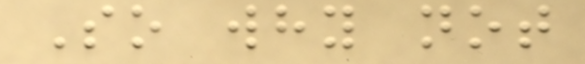So why not
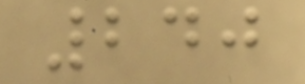240
